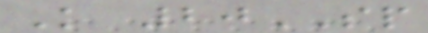K 20SP
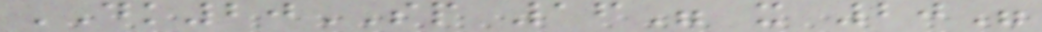DK20SP 16" x 20"
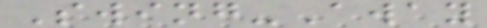Swing-Away
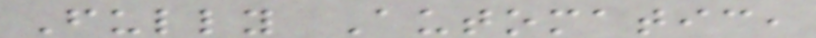Fully Automatic,
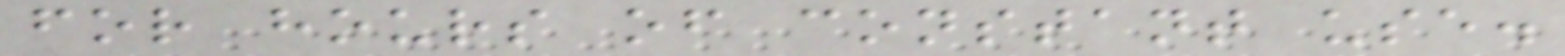for hours of constant use.
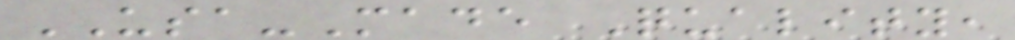USA-Made Quality,
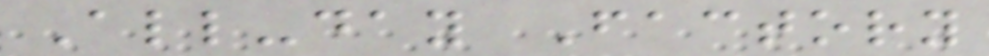All-day Factory
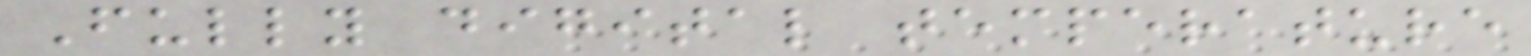Fully digital temperature
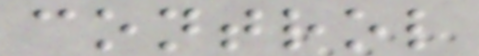control
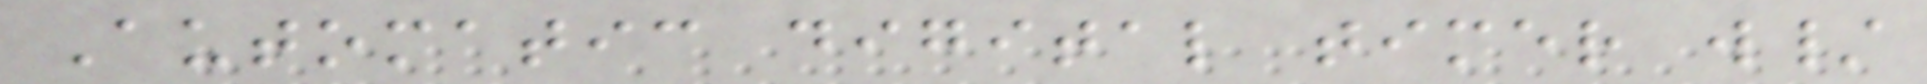Automatic digital timer w/
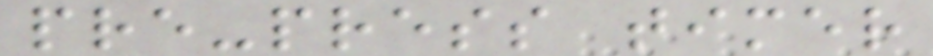pre-press timer
